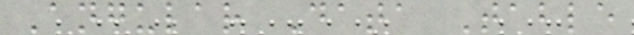Angular Data Table
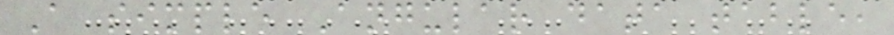A simple Angular data table,
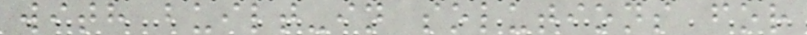with built-in solutions for
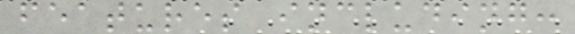features including:
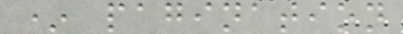* pagination
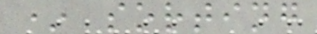* sorting
